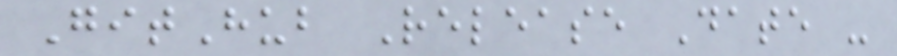GitHub Release Date -
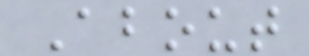About
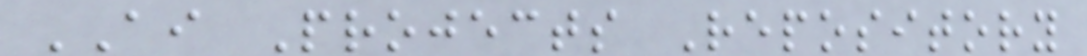AI Projects Repository
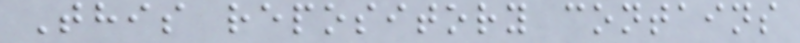This repository contains
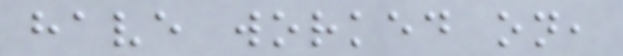have worked on,
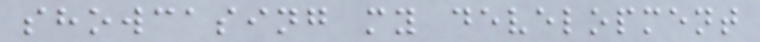showcasing my development
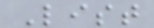List
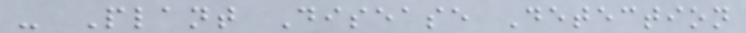- Plant Disease Detection
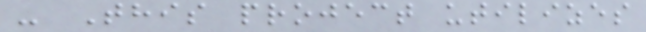- This project utilizes
